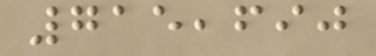715,690
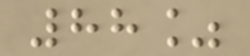88%
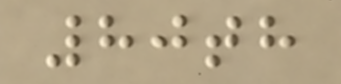80th
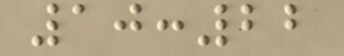10:22
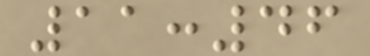11:46
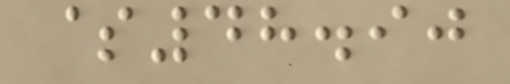$48.90
